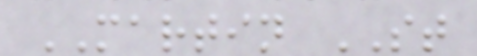MARTIN ST
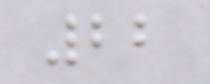22
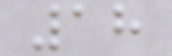18
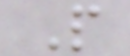P
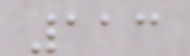113
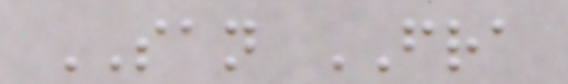SAN FRA
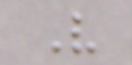V
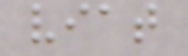viat
